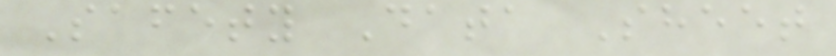Safety Data Sheet
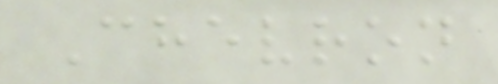Chevron
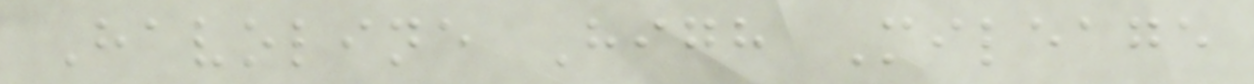Havoline High Mileage
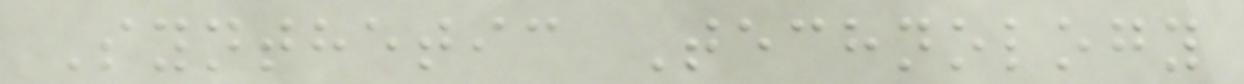Synthetic Technology
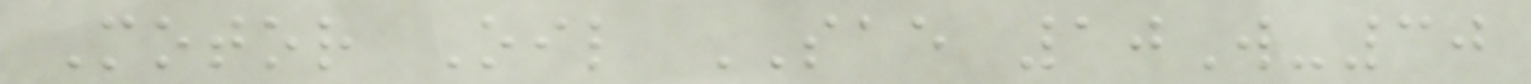Motor Oil SAE 10W-30
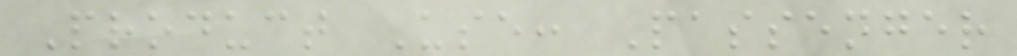Product Use: Passenger
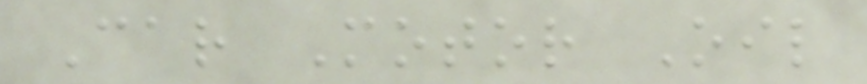Car Motor Oil
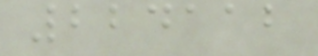224112
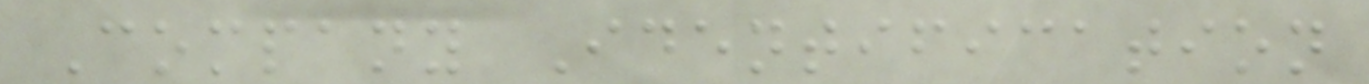Company Identification
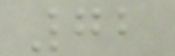72
